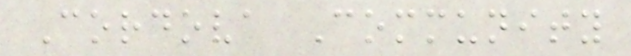Cordova Community
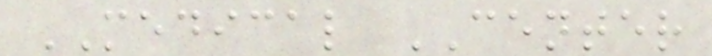MEDICAL CENTER
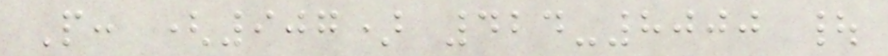P: (907) 424-8000 |
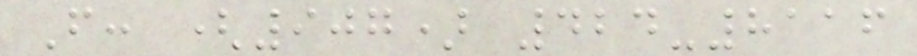F: (907) 424-8116
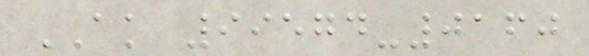AK 99574-0160
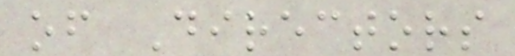of Directors
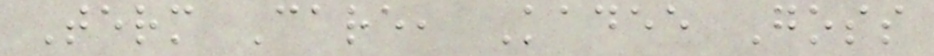Term Care, Kadee Goss
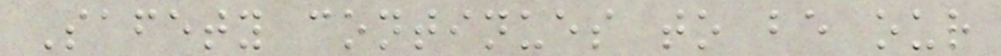Safety continues to be our
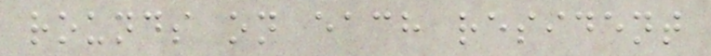rounds on each resident
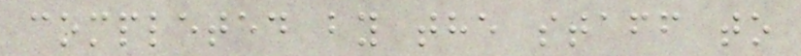completed by the staff to
